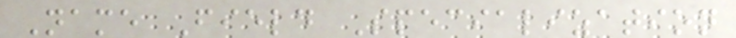Name Field Specialization
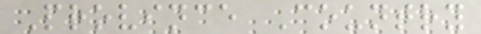Province Country
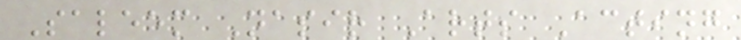Saleem Nasir Arts Acting
